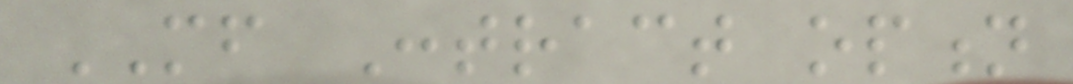MF Contract option
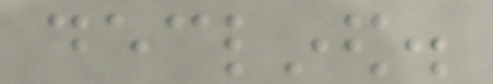declined.
